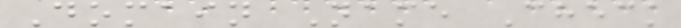Domain Name Check
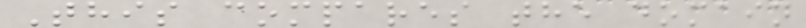This compares the domain
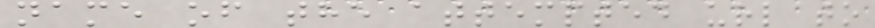name of the attempted url to
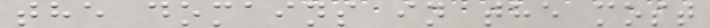the domains in the most
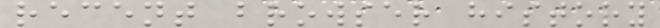recent browser history
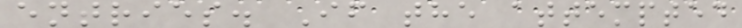entries. If the attempted
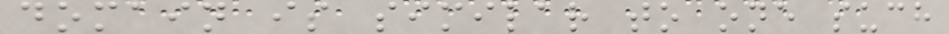domain is similar to one such
